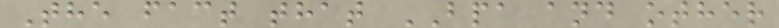The fact that BPA and other
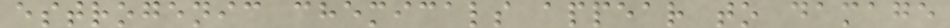estrogenic chemicals appear to damage
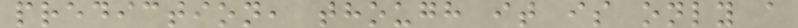prediction, though it is only a
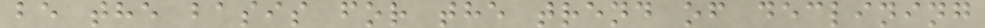be the basis for the trend of declining
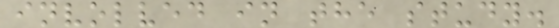involved in the study.
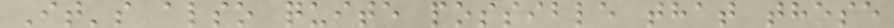It's also quite possible that these
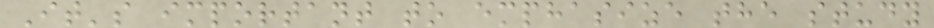It's important to emphasize the study
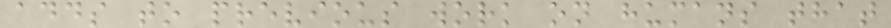adds to previous work on humans that
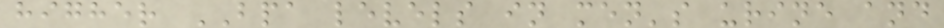higher BPA levels in men's urine and
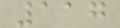117
